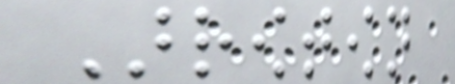Arrowtown
